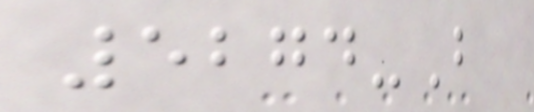5274-B
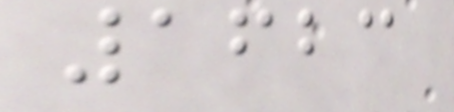1623
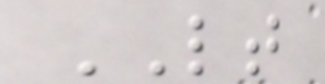LT
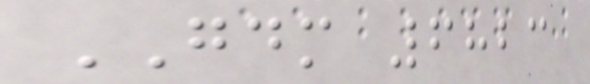GDM 6823
